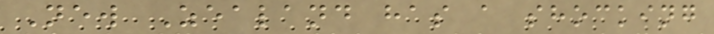New Zealand has a shocking
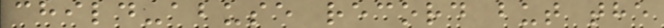child-abuse record but the
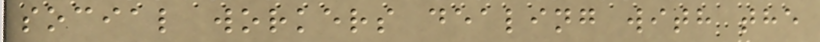social workers dealing with the
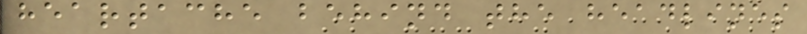heartache behind the headlines
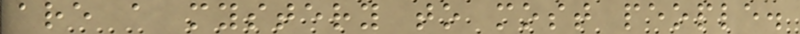are a mystery to most people.
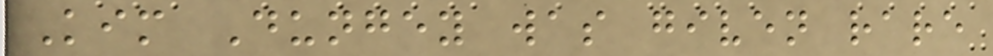Kim Dungey was given rare
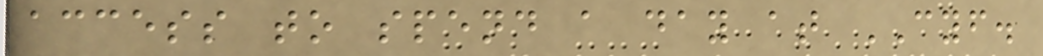access to spend a day at CYF.
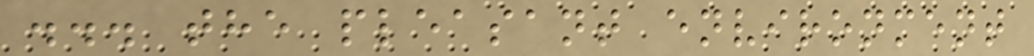... the pleasant environment
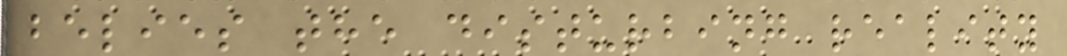belies the disturbing reality
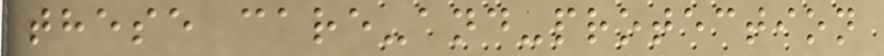these care-and-protection
